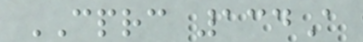CPRC 134A
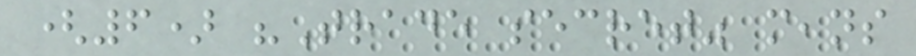(6) "Trade secret" means
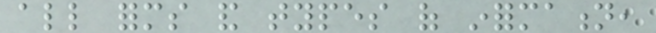all forms and types of information,
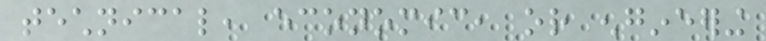technical, economic, or engineering
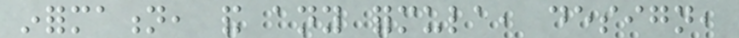information, and any formula, design,
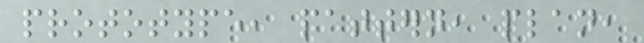prototype, pattern, plan,
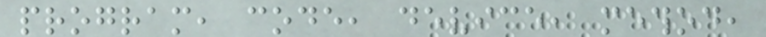program, code, device, method,
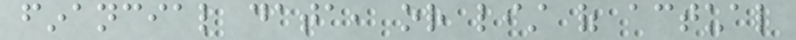financial data, or list of actual
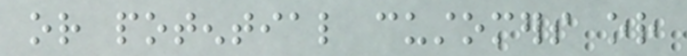or potential customers or
